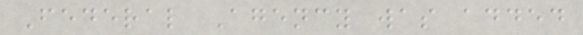Federal Agency was added
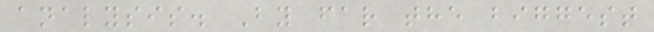analysis. By far the biggest
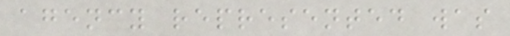agency represented was
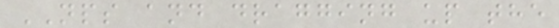NPS and dragging up the
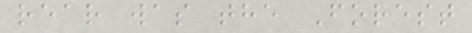rear was the Forest
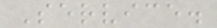Service.
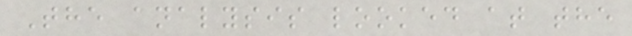The analysis looked at the
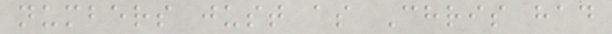numbers just as Chris had
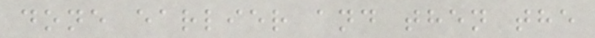done earlier and then the
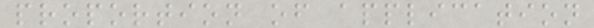proportion of application
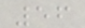56
